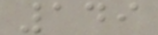149
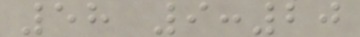58 9:20
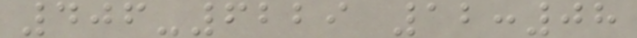406-6229 12:08
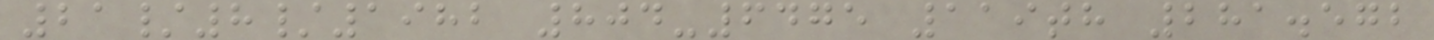21/8/1982 804-6475 119th 281.572
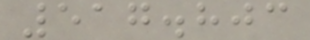517.803
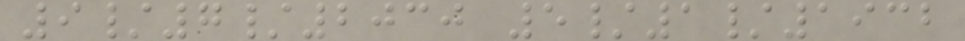9/7/2030 5/1/1932
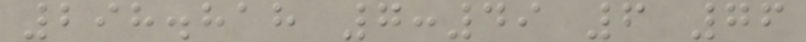298.818 7:49 6 76
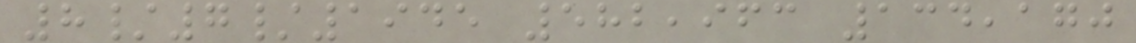8/7/1945 582,963 134,170
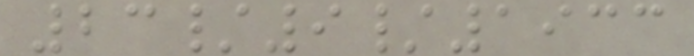23/9/1933
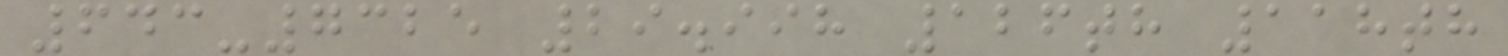643-7325 29.998 126th 118th
